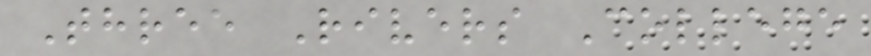Three Rivers College
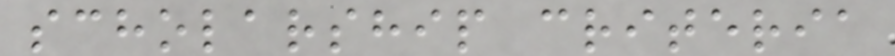scholarship criteria
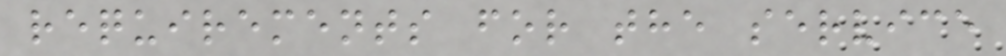requirements for the service
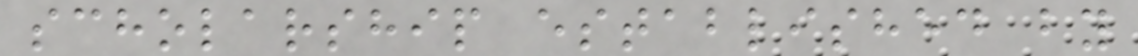scholarship established by
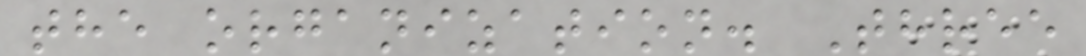the organization. Three
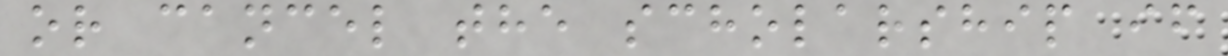or cancel the scholarship if
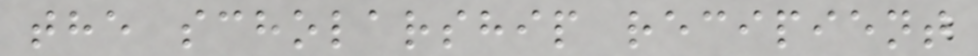the scholarship recipient
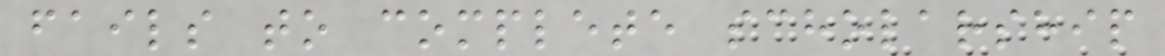fails to complete scholarship
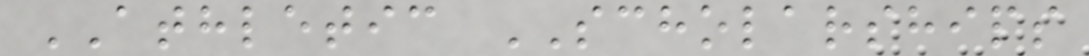ATHLETIC SCHOLARSHIPS
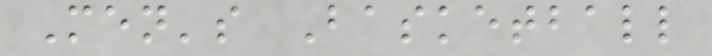Men's Basketball
